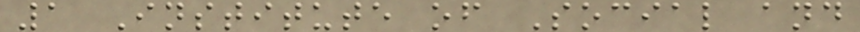1 Institute of Social and
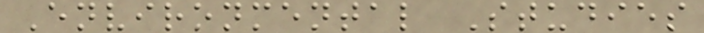Environmental Studies
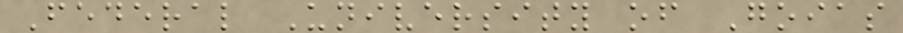Federal University of Goias
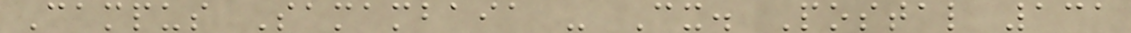Campus Samambaia - Cx. Postal 131
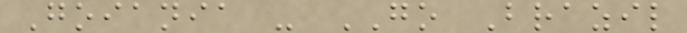Goiania - GO Brazil
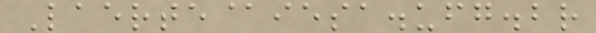Laerte@iesa.ufg.br
